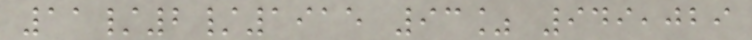11/2/1915 93% 949,029
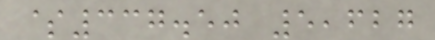$337.50 5,627
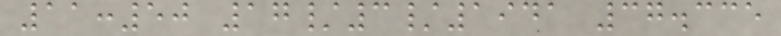11:50 17/3/1941 37.335
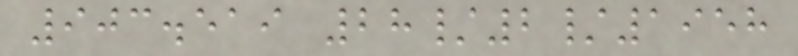903.519 28/2/1958
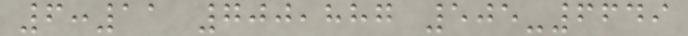6:11 700,887 505-6649
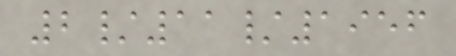2/11/1956
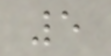5
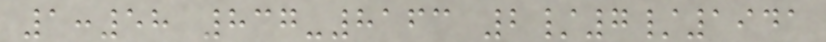1:58 837-8163 2/7/1941
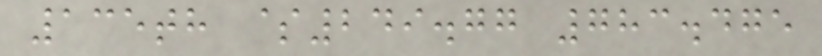135th $249.77 783.475
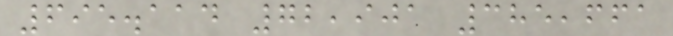695.114 72,901 385,661
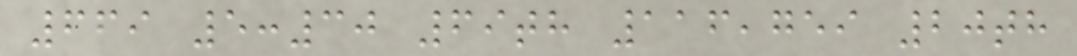669 5:30 69th 116,759 20th
